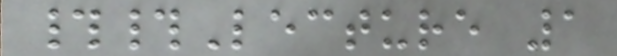##Lecture 1
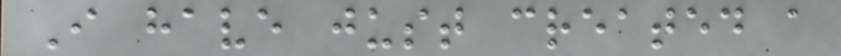I have just created a
